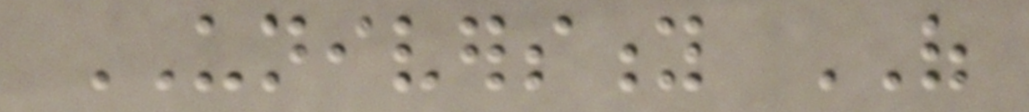UNIVERSITY OF
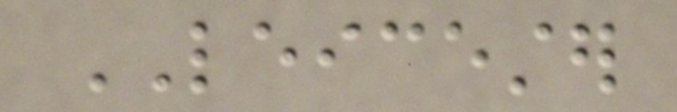LEICESTER
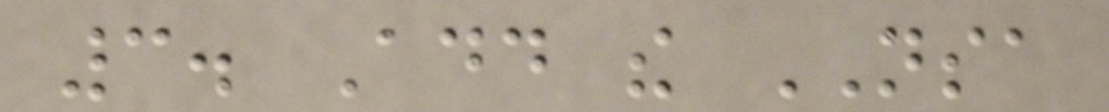3. Add the NSA
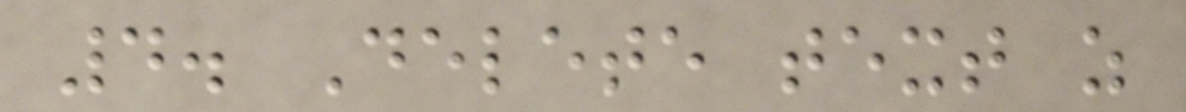4. Delete text as
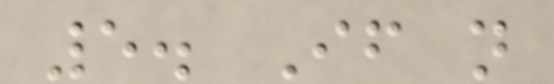5. If not
